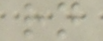rn
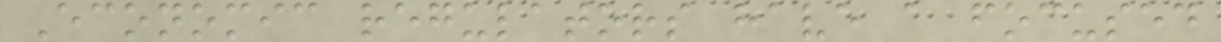Economic regulators have a focused
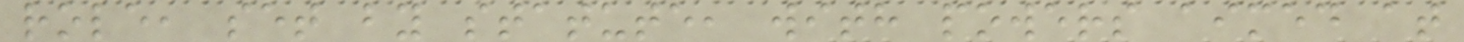role, set by statute, with powers aimed at
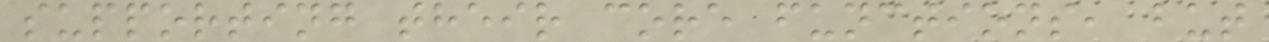supporting their core functions, but
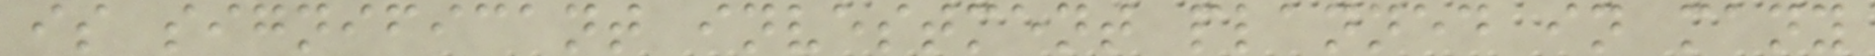is significant investment planned in many
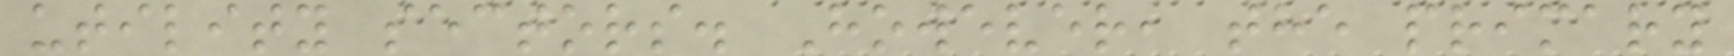utility sectors. However, the primary
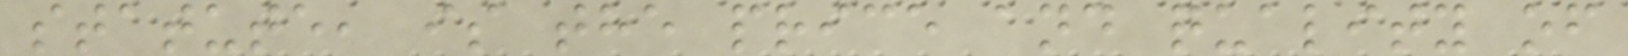statute, is the price and quality of
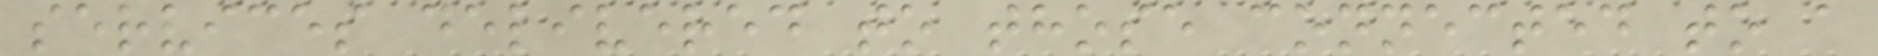services delivered to those connected to a
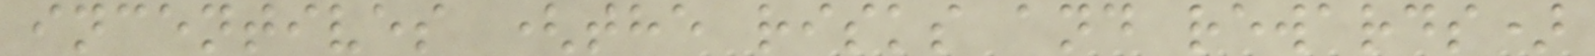incentives (the risks and rewards)
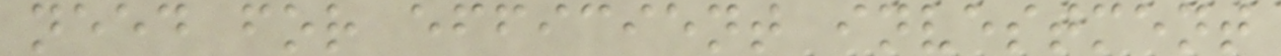need for efficient investment
